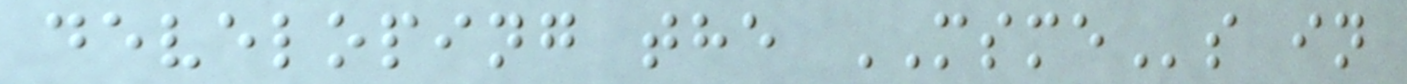developing the MSMEs in
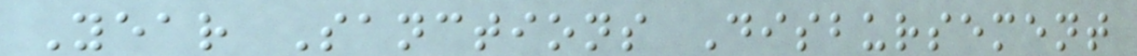Year Sanctions Disbursement
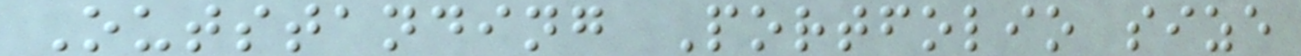Outstanding Portfolio size
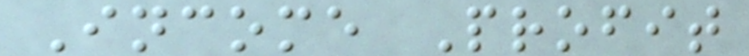Income Profit
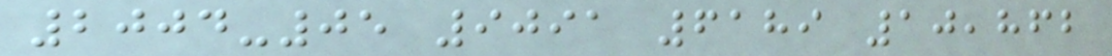2004-05 9091 6189 10,862
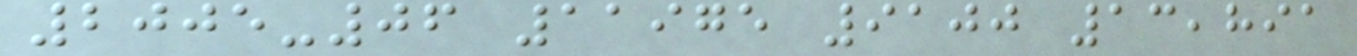2005-06 11975 9100 13,891
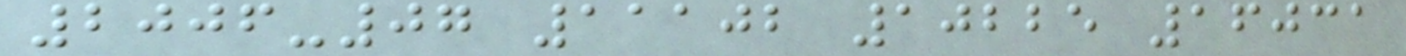2006-07 11102 10225 16031
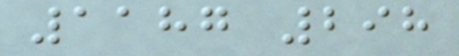1187 298
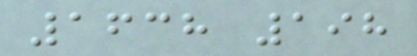1638 198
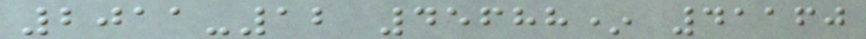2011-12 45688* 41160
